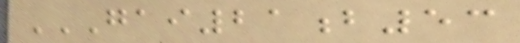GAI21B53
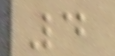4
